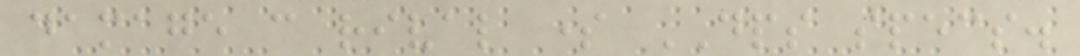damage can rival some DPS specs.
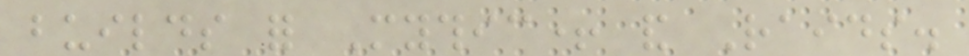builds for Mythic+ and Raids.
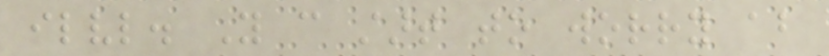ilvl. You can start to worry about
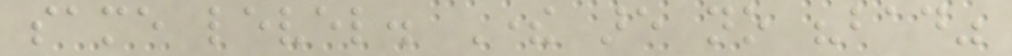same level. There are no "bad"
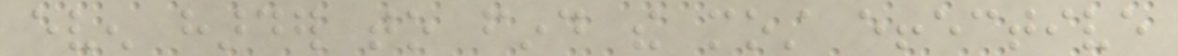even harder to find the most effective
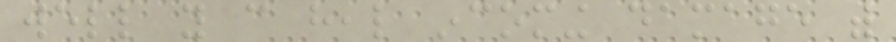well you can heal incoming damage with
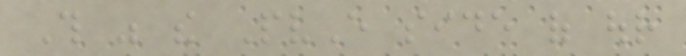This was the PvE side of our
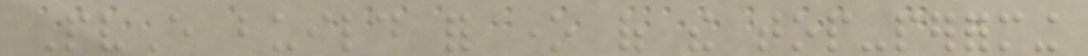PvE build for one of the top-performing
